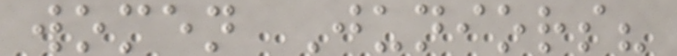women Juniors?
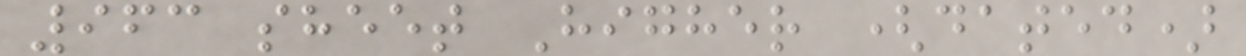963 sheet Higher (dated)
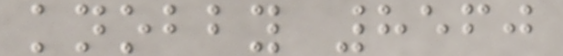knobby 8560
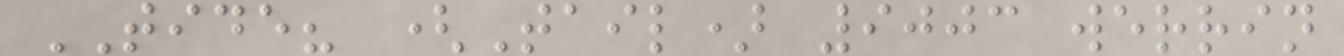TIDE? (Tail) 9003 werrin
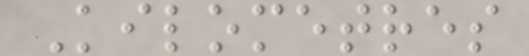Kilometres
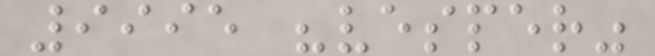9995 "vesper"
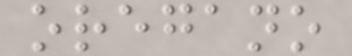oregano
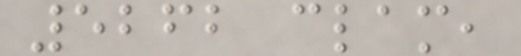5262 clam,
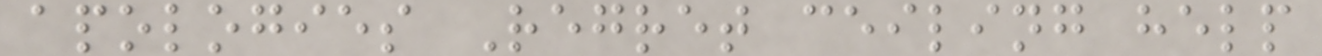apologies Regret ceiling help
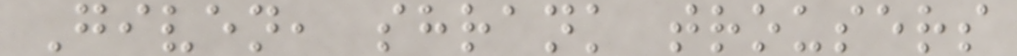Given, shrank trousers
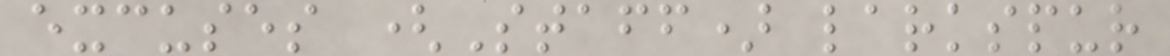excuses (Staff) larkspur
